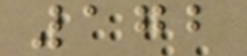172
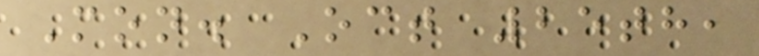Mon. Oct 25th,
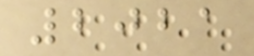2021
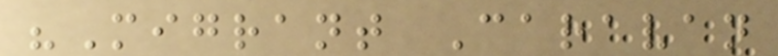"Migrant Caravan
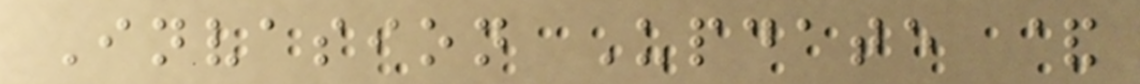Invasion Update &
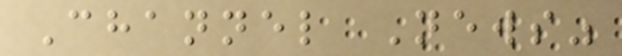Channel News"
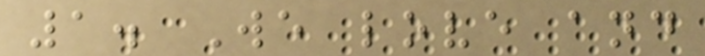1. We love and
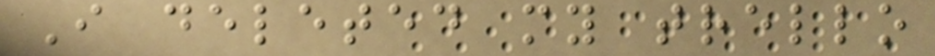I deleted my trello
